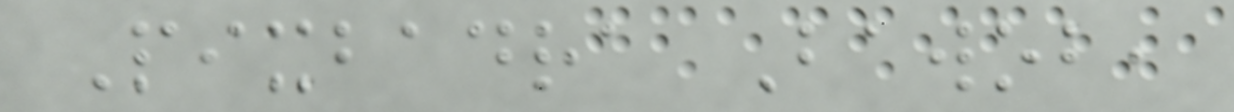Pixbadra Bawob,
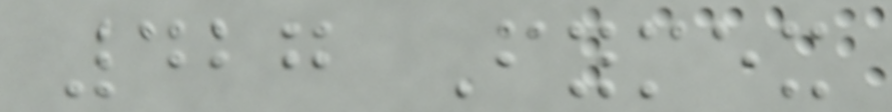427 Fymex
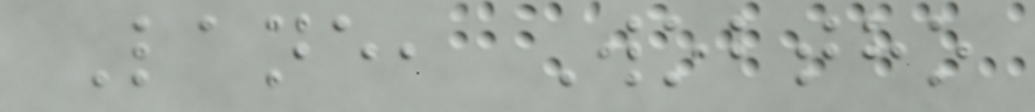Lane, Wobtho
